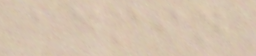admin
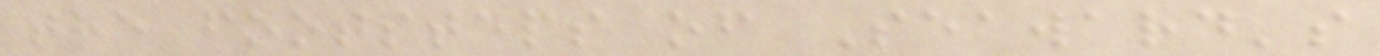the footsteps of Seaward's
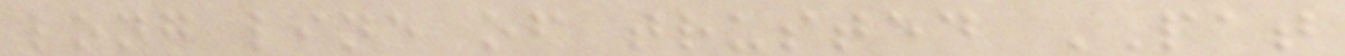long line of trusted PAT
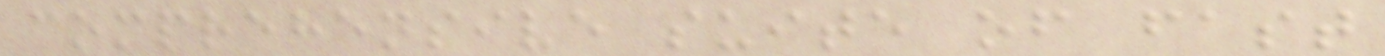comprehensive suite of fast
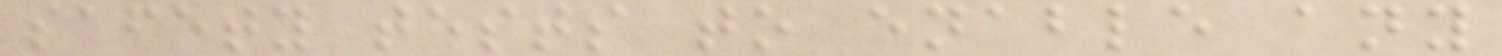safety tests to enable any
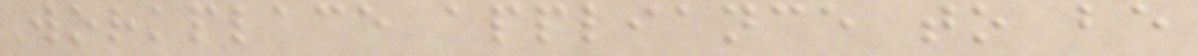workplace appliance to be
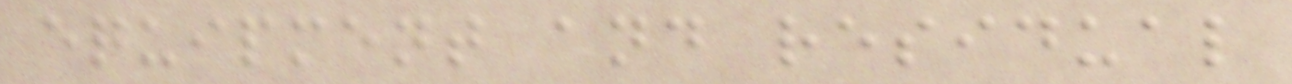equipment and residual
